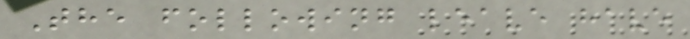The following leave have
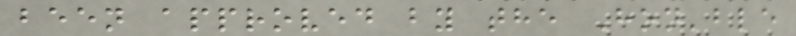been approved by the Hon'ble
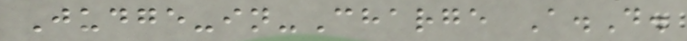Judge-in-Charge A.D.
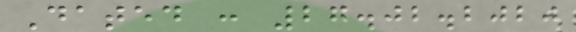Dated : 27.02.2020
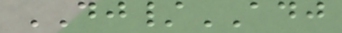DJ/ADJ
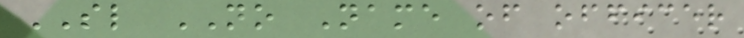SL NO Name of officer
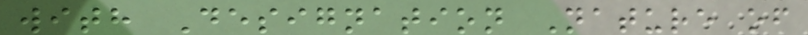with Designation Nature of
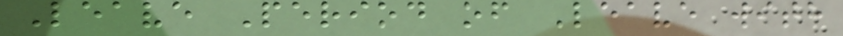Leave Period of Leave with
